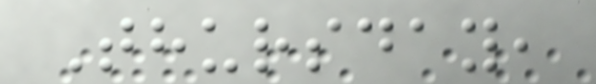Thursday,
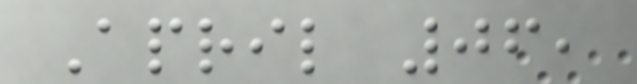April 06,
